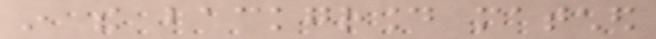in the background matched
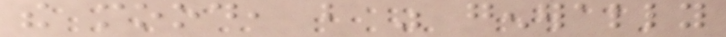the mood, but was generally
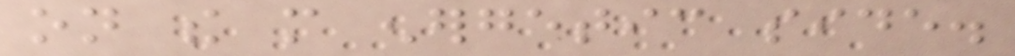on the more energetic side.
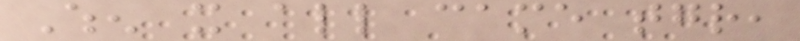When it all came together,
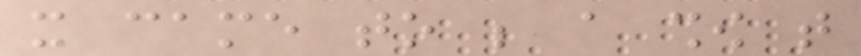it came to be a show that
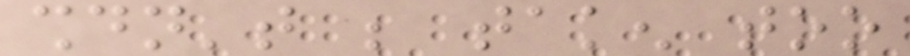shouldn't be taken too
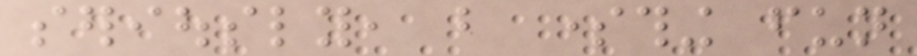seriously, but something fun
